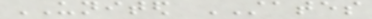UNITED STATES
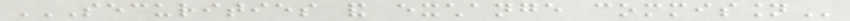SECURITIES AND EXCHANGE COMMISSION
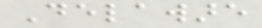Delaware
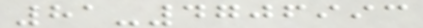81-4706993
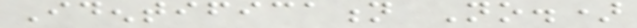Identification No.)
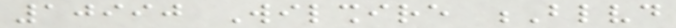10990 Wilshire Blvd
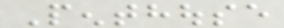Penthouse
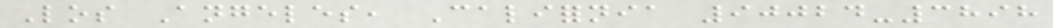Los Angeles, California 90024-3898
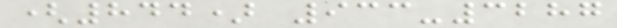(844) 933-3287
